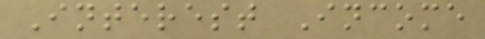Interest Income
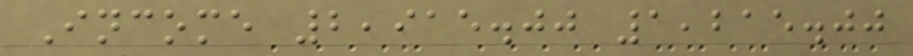Income 2,915.00 1,215.00
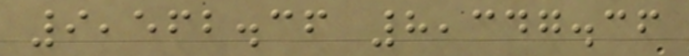9,562.36 8,347.36
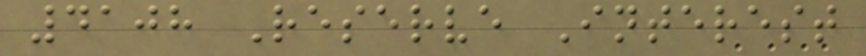4108 Reserve Interest
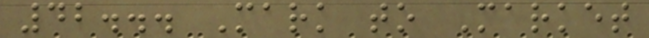42... Mark to Market
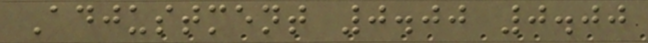Adjustment 0.00 0.00
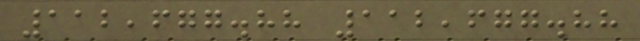112,677.88 112,677.88
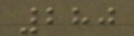280
